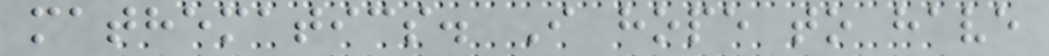mathematics. I hope to have
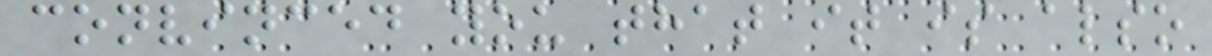convinced you that it is also
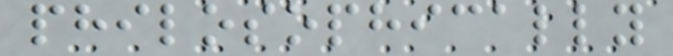philosophically
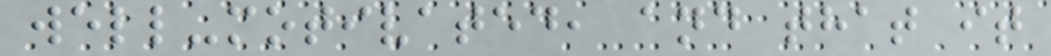well-motivated, and that it
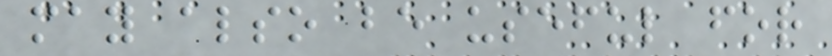may also be useful for
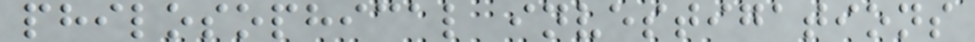philosophical investigations
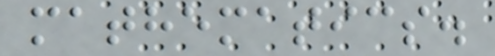mathematics.
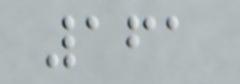161
